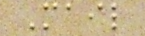Mail
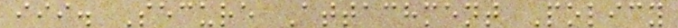iii. Secure Attachment Policy
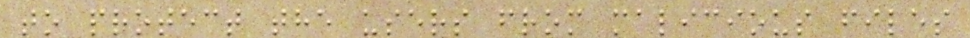to protect the users from malicious files
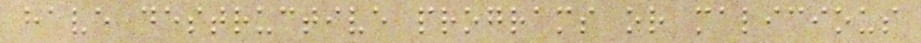have destructive programs or malicious
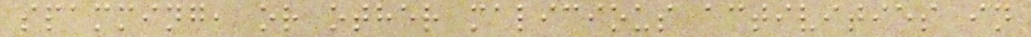spamming, or other malicious activities in
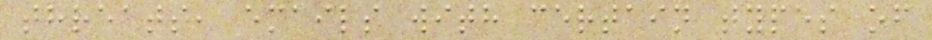threats, emails with certain types of
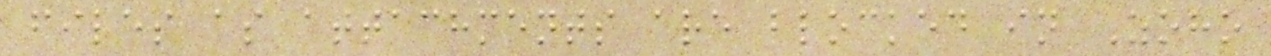files as attachments are blocked in Zoho
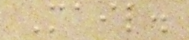Mail.
